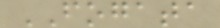FOGATA
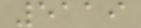5119
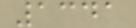1341
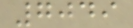7049
